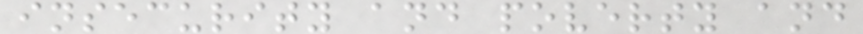insecurity and poverty and
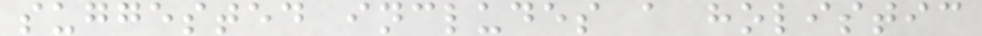suggested includes a holistic
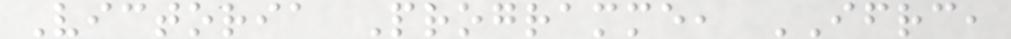Victoria Programme, IFRC,
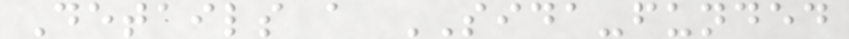Details a SIDA-funded
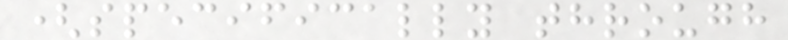(specifically through
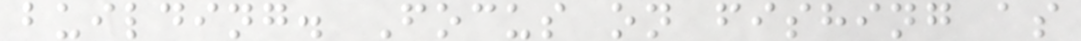building. Focus on fishing as
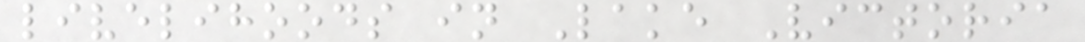livelihoods in Lake Victoria
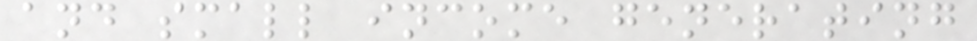and small income generating
